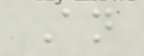An
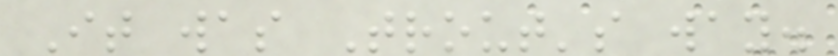It was Trout's way.
